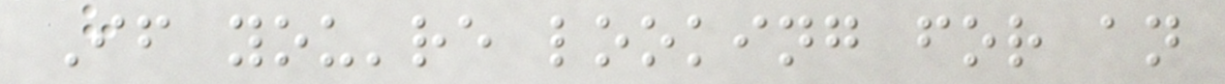If you're looking for an
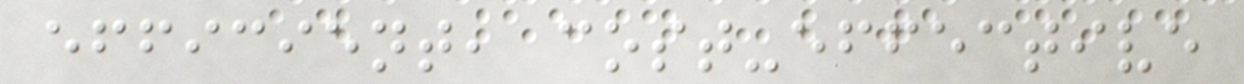efficient, cost-effective
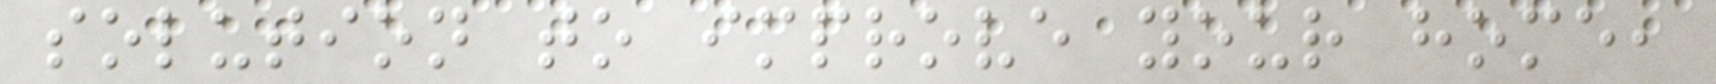solution to improve your home,
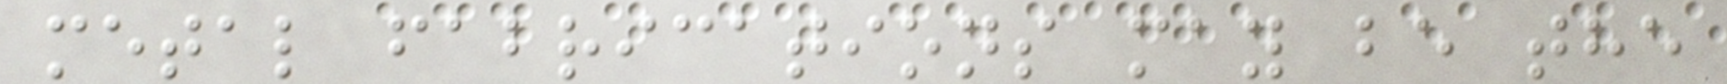metal fabrications may be the
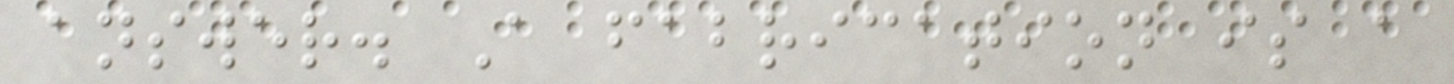answer. A fabrication is a
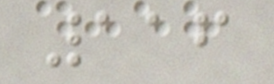116
